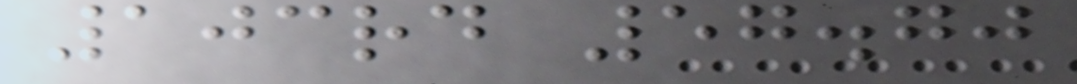103rd 57.70
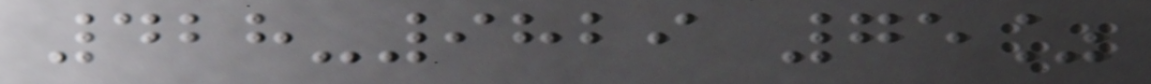428-9829 75%
